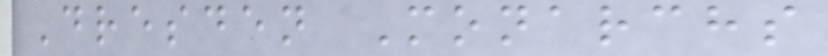Dresden Monarchs
